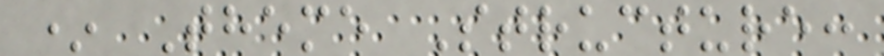* Theme Structure:
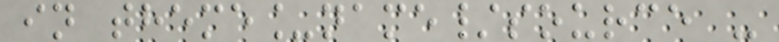in theme_name/source -
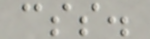css.
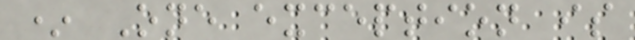* One exception is
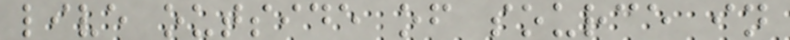live outside of source in
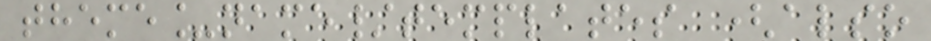theme_name/templates (also
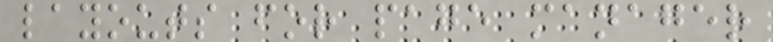layouts for page manager
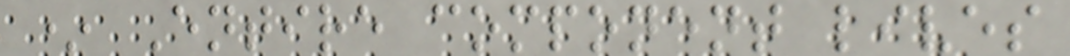* Entire component lives
